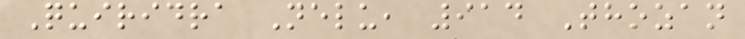Quiridra Nelu, 914 Thozan
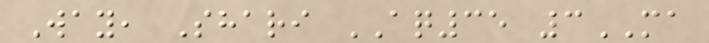Way, Shari AQ35 3MA
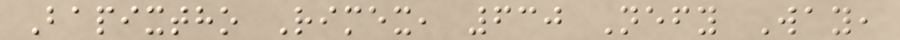Bapixtho Rimex, 630 Nefy Way,
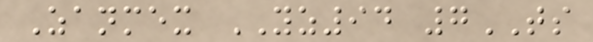Zanmex YZ94 7TS
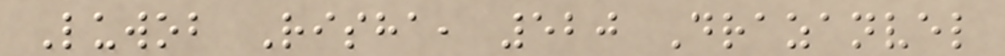Luwob Risha, 520 Drazanvel
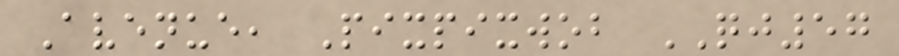Avenue, Pixpixwob QJ57
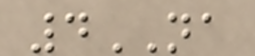4NA
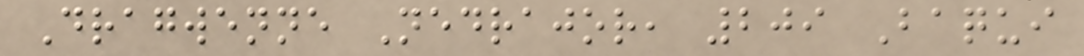Dragwenne Nedrajor, 209 Baqui
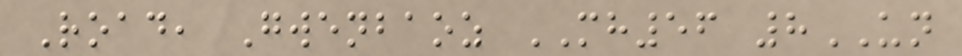Road, Gwenbaoz MH56 8UN
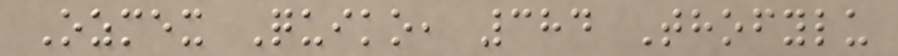Ozmex Quiko, 384 Thofylu
